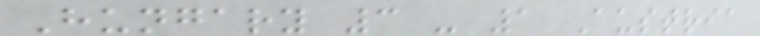Hungary 3 - 1 Austria
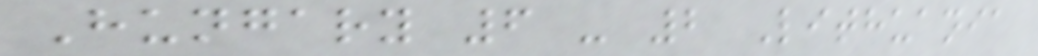Hungary 6 - 2 Lithuania
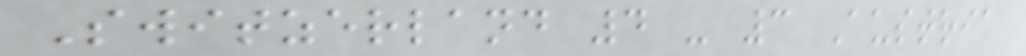Switzerland 4 - 3 Austria
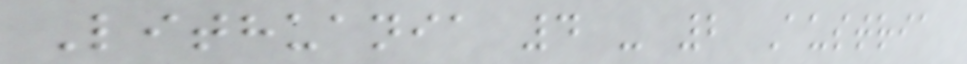Lithuania 4 - 2 Austria
